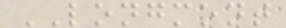LONGMONT
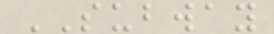SUBWAY
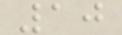10
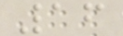16
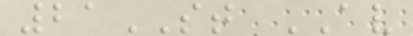21ST AV
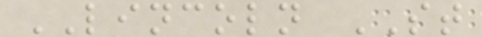LINCOLN ST
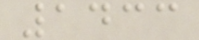1433
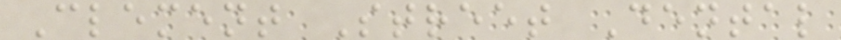Clement Street Dental
